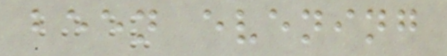been evening
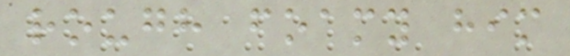rough foamy him
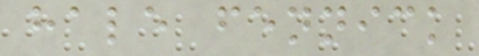hale fennick
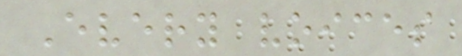Every voices
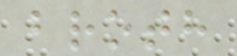broth
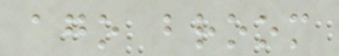ago broom
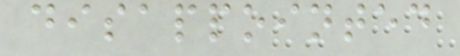disappointed
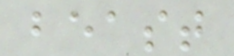beast
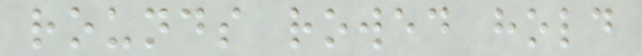rounds rowed hold
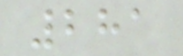281
